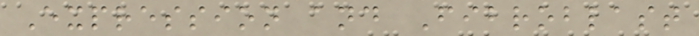Expression and Fibroblast
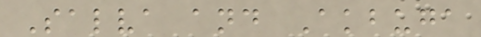Salva and Akbuga
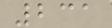231
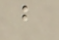b
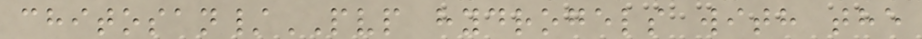chitosan/PVP hydrogels with the
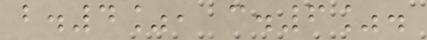b.4%, c.6%.
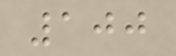100
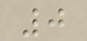0
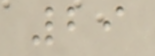29
